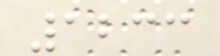1233
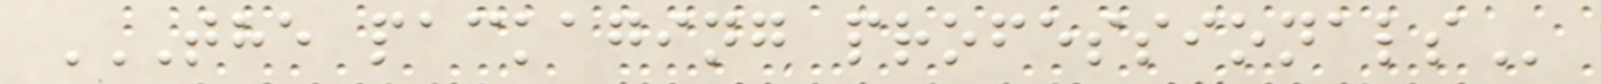THE PACKAGING PROFESSIONALS
